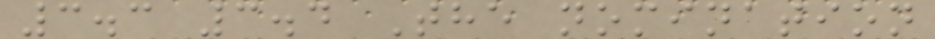3.3 3.4 The nomination
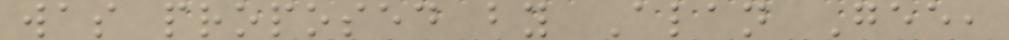was proposed by Alan Gee,
